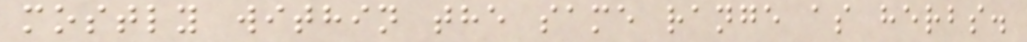mostly within the same range as herbs.
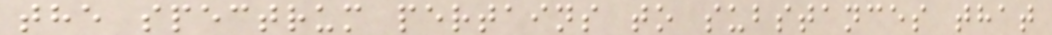the spectrum pertains to substances that
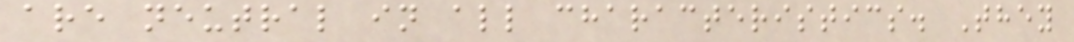are neutral in all characteristics. They
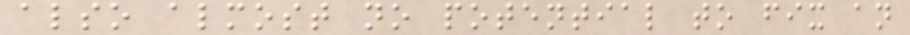also almost no potential to fix an
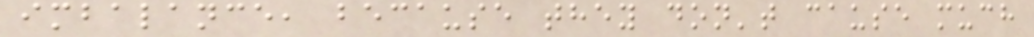imbalance, because they don't cause much
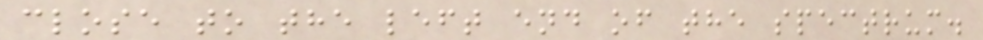close to the left end of the spectrum.
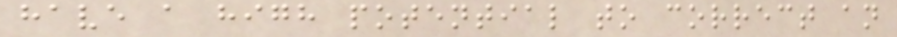have a high potential to correct an
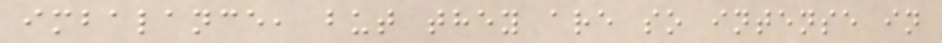imbalance, but they are so intense in
